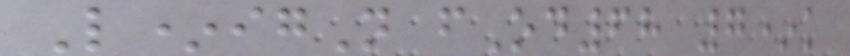L*igN fOd68 7*k
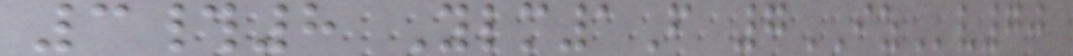3#8 Ylm1F 7IZv70
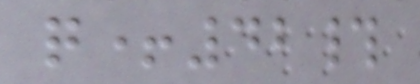q+42#
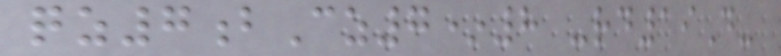qz7bCz7*8 -rd19D-
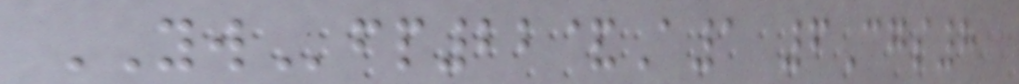YWfp22&A1 6Cgs8
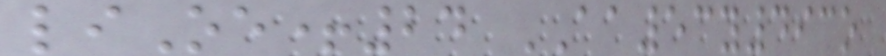liOe+24 AA53y493o
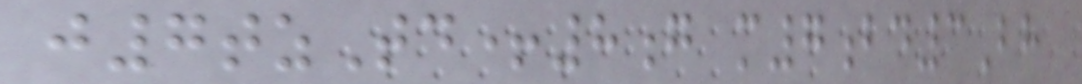j7tzTd+8g m7bd3Bh
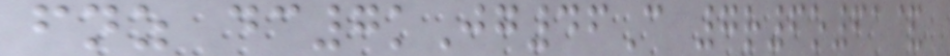fnz dc7kJg46C 7r6o61&
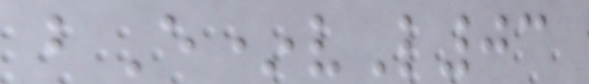bE*vL03
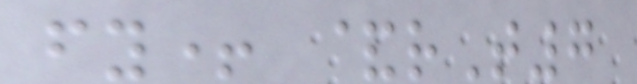fy+ &rT7
